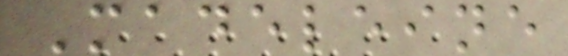Madeleine
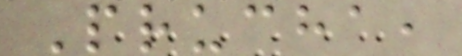Prucha,
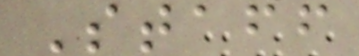Staff
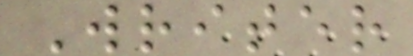Writer
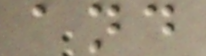and
